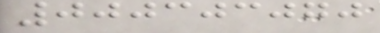000303070
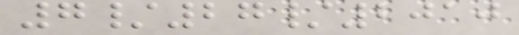7/27/2010
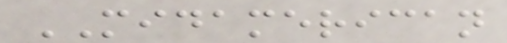MIDAMERICAN
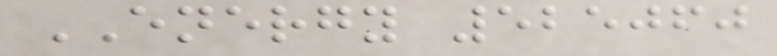ENERGY 525060
